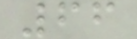66
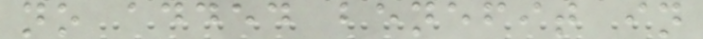no added benefit in
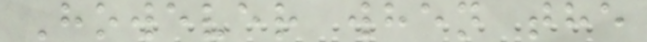However when the
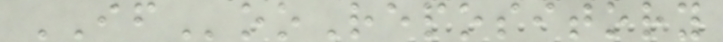IFooRepository
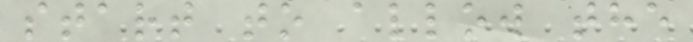start to allow the
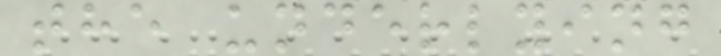the underlying
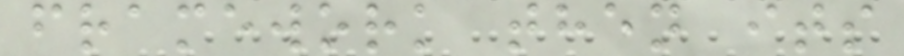framework then its
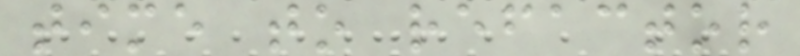time to refactor
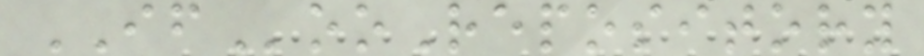IFooRepository
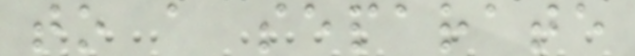to a separate
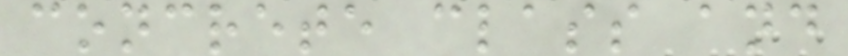concrete class and
